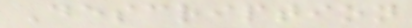Description
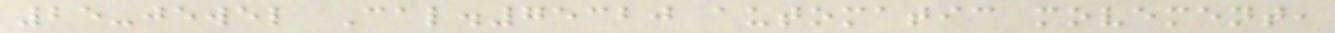25-jewel Cal.75320 automatic movement,
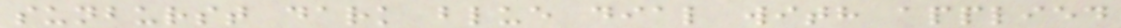sunburst dark blue dial with applied
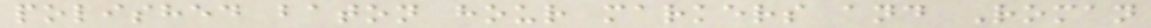polished baton hour markers and Roman
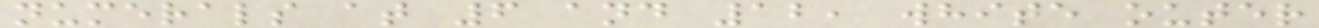numerals at 6 and 12, white outer
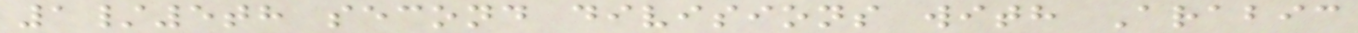1/5th second divisions with Arabic
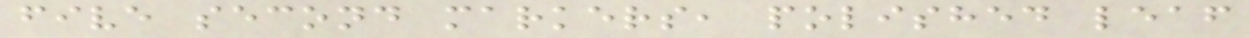five second markers, polished leaf
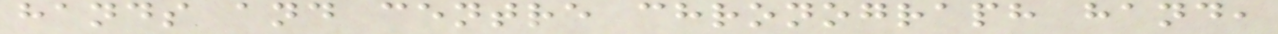hands and centre chronograph hand,
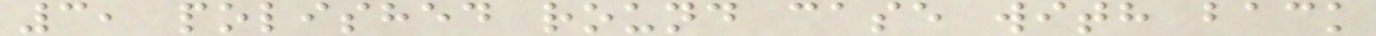3, polished round case with back
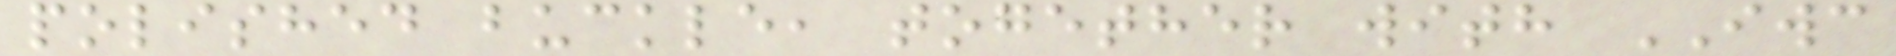polished buckle, together with IWC
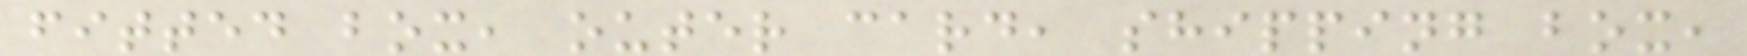fitted box, outer card, shipping box,
